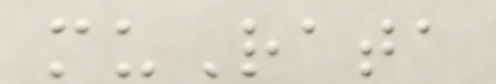muRata
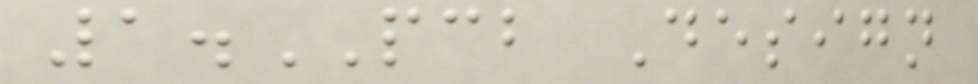1.PCB Design
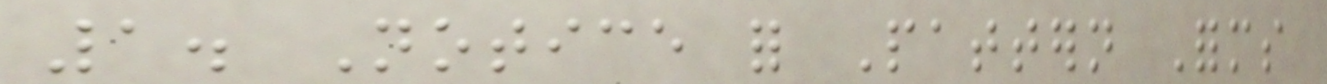1. Notice for Pattern Forms
